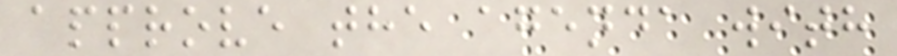approve the agenda with
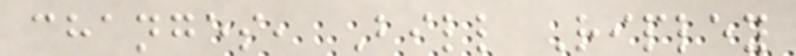changes, Bill Ripley
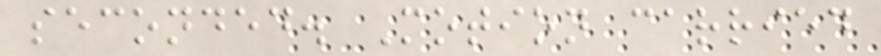seconded. Motion carried
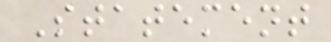Statement
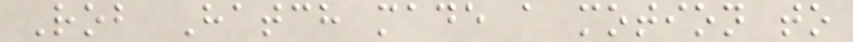Rob Hatch made a motion to
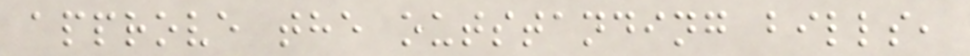approve the outstanding bills,
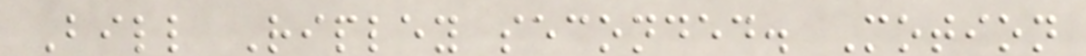Bill Ripley seconded. Motion
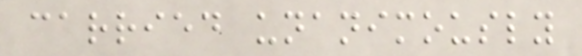carried unanimously
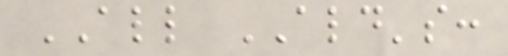ALL ALD's:
